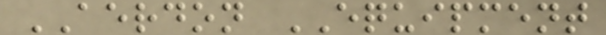AERDON EQUIPMENT
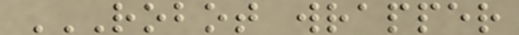ROBOT WRAPPER
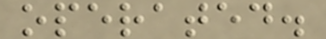operated.
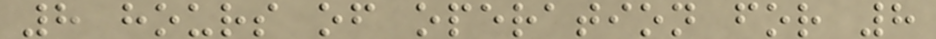8 hours of operation for 8
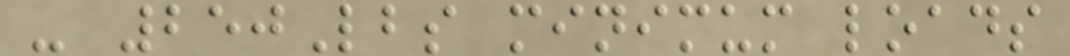- 250Lbs minimum loads
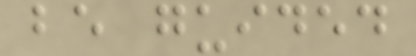be guided
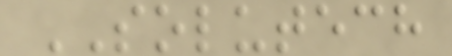SOLUTECH
